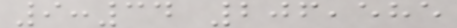9:34 206,585
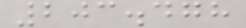203.478
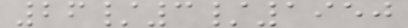26/3/1950
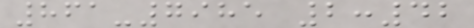861-7985 2:42
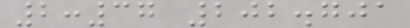2:37 202.701
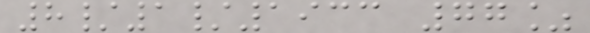8/1/1933 77%
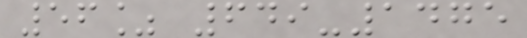56% 649-1475
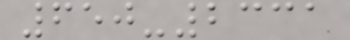650-2331
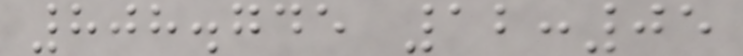808.745 12:05
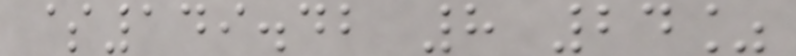$149.42 8 24%
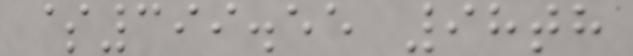$399.55 98th
